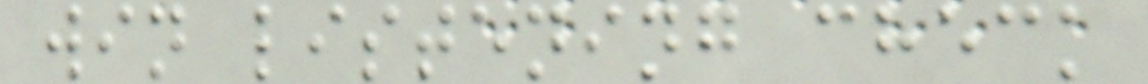win listening check
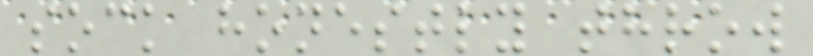sock honestly throw
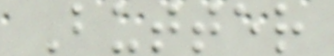Butter
